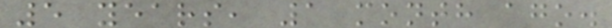5 years, 1 month ago.
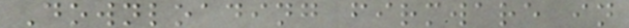Downloading firmware in
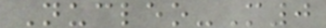Nucleo-M0
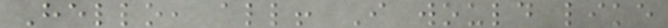Hello, all! I would like
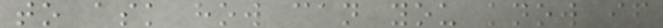to ask how can you know if
